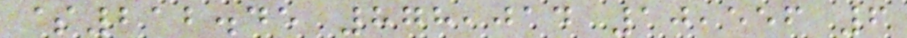$212.45 878,014 10,556 6
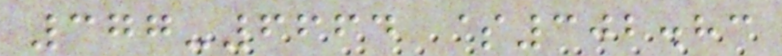377-6664 $302.83
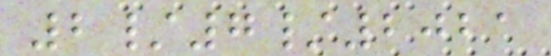2/7/2021
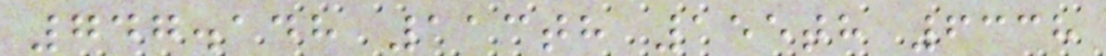747.148 113th 155th 6338
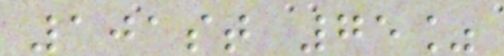101st 75%
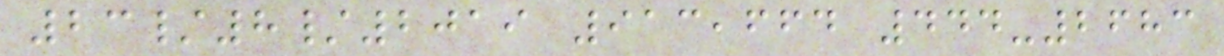23/8/2019 913,664 444-2683
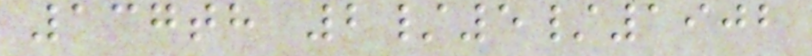137th 2/5/1902
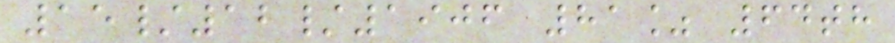15/12/1906 81% 64th
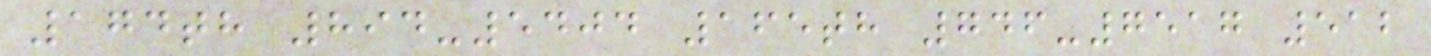174th 894-5404 165th 746-7517 512
